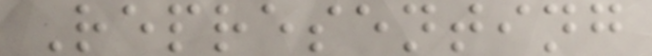Representing
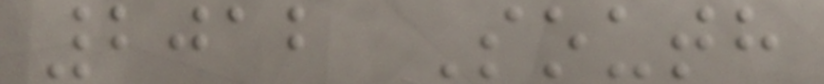2012 South
